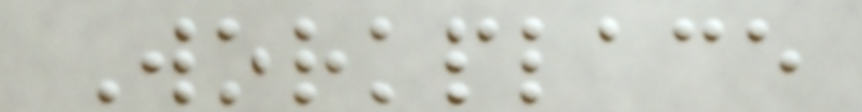Workplace
